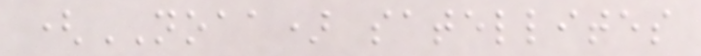(NOAA) satellites
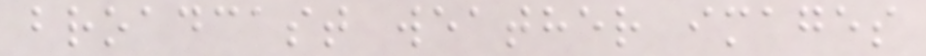broadcast weather images
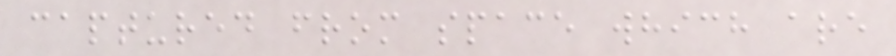captured from space which are
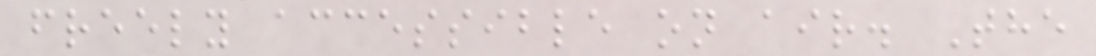freely accessible on air. The
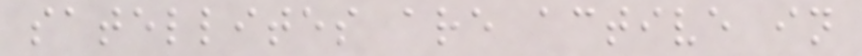satellites are active in
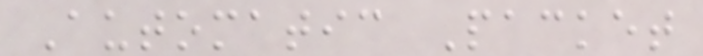Automatic Packet
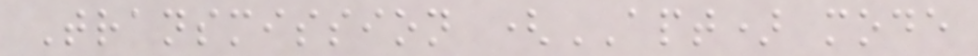Transmission (APT) mode
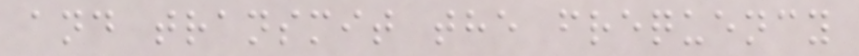and transmit the frequency
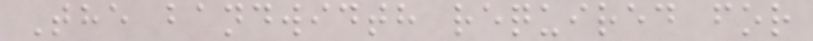The bandwidth required for
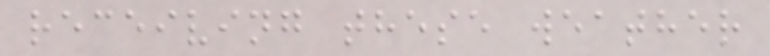receiving these weather
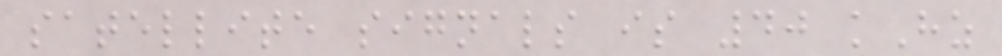satellite signals is 40 kHz
